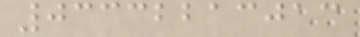03332213013
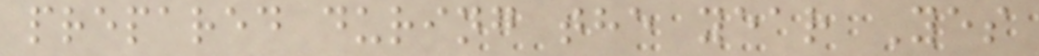prepared during the year Yes
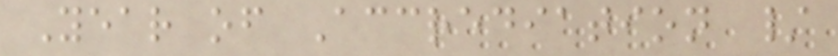Year of Accrediation /
